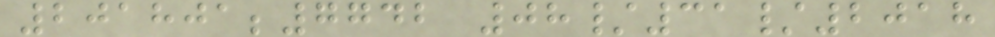201801;7742 08/31/2018
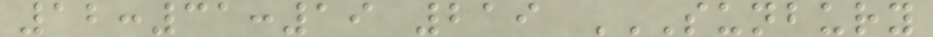12:31:19 219 SUNBURY
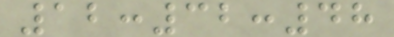12:32:48
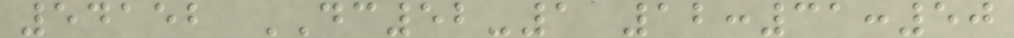54152 DC52-1 12:31:50
